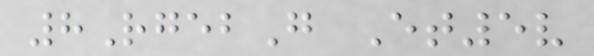8RgebG Et5v
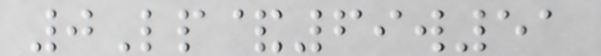0Lp&69w51
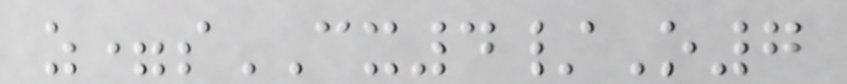z=sCX4/O7
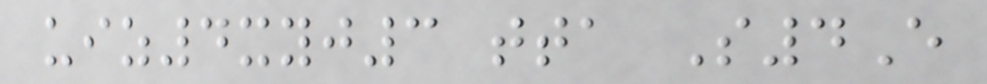uiz4xyj3 tta S4E
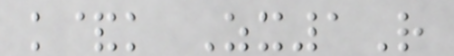k&k Zx1R
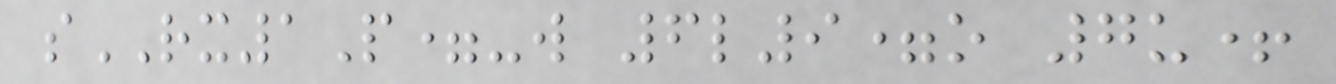sRX1P=-w 6l9=o 7u+
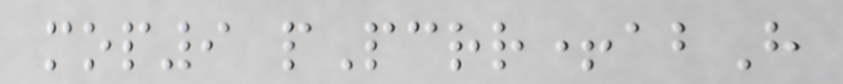mop9 pPcrr+abH
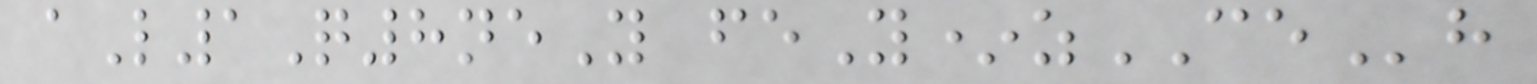aL1Q8neY feY*zCEh
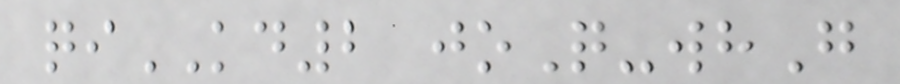qiKD2 joQ-whG
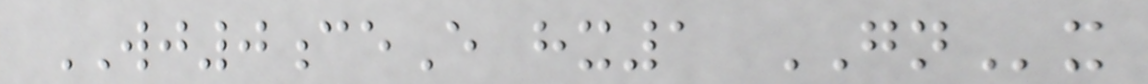WJ0ceE hx1 GNx
